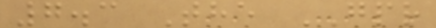7.3 The GPR
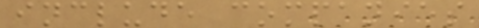include companies
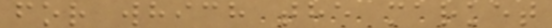for which the market
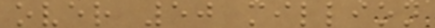over 50 million
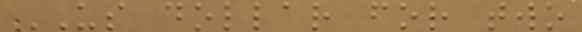US dollar for two
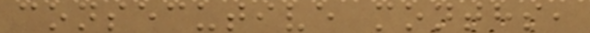consecutive months,
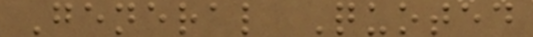General Quoted
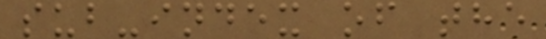sub-index of the
